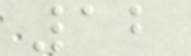12
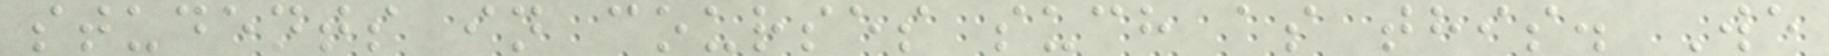students in courses such as this. We
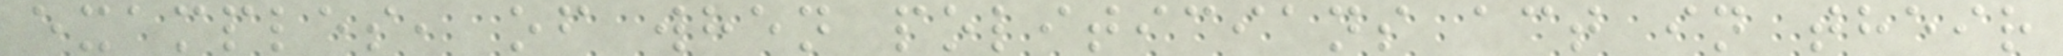examples, of when politicians act in their
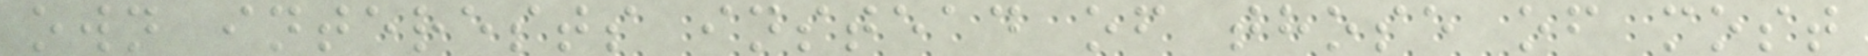own interests instead of those of most
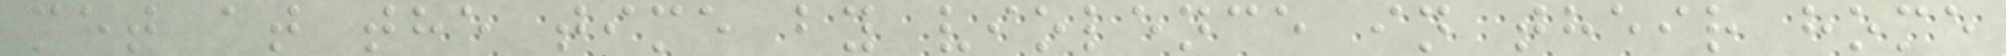met at the time by violence in their home
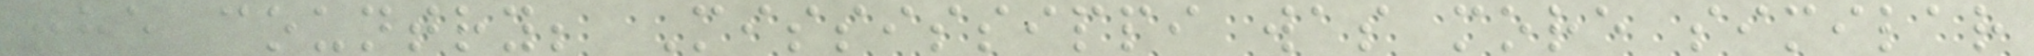the country; Mississippi was more similar
